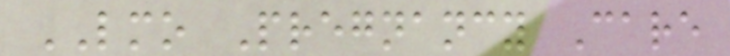LMO Pregnancy Care
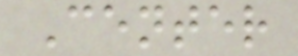Center
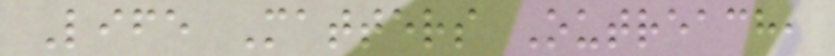Life Matters Outreach,
